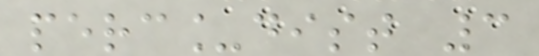perc_dist 3
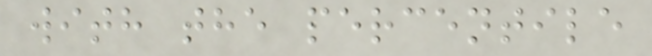with the percentile
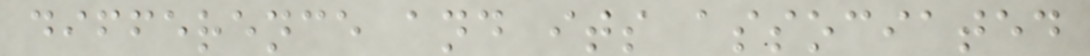difference and its associated
